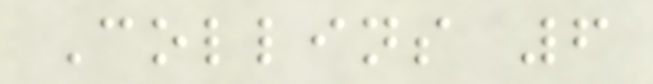Collins 6
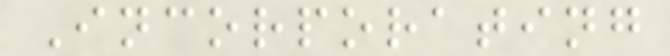Incorporating
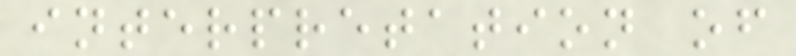interpretation of
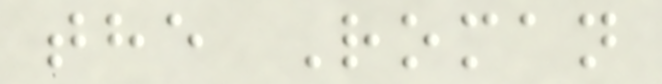the Roman
